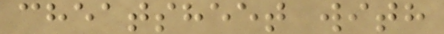cheatsheet with
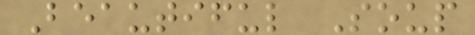Beautiful Soup
